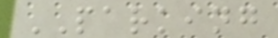PARKING
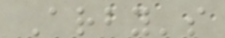Arby's
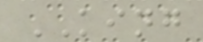KING
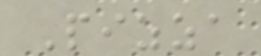Pizza
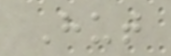Hut
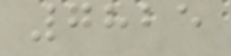7825
